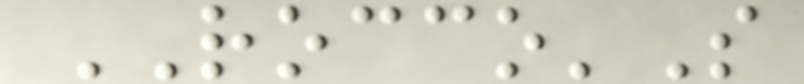ROCCO'S
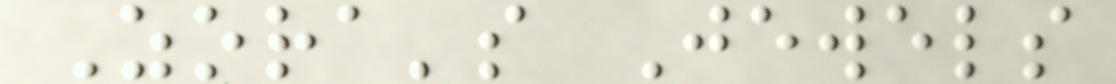Zora's Jewels
